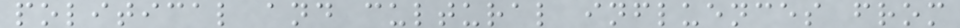political and cultural influences from
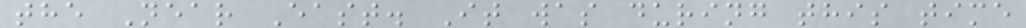the Near East. It was during this time
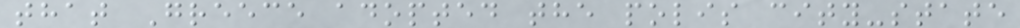that Greece adopted the polis city-state
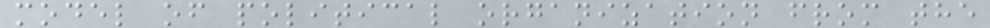model of political organization from the
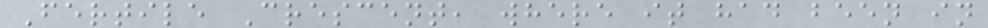Fertile Crescent, where it had been in
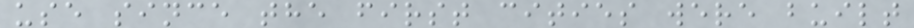use since the first cities were built
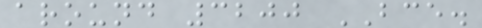around 3200 BCE.
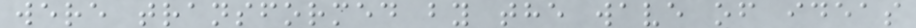were transformed by the wave of ideas
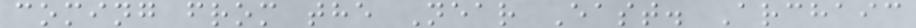coming from the Near East. Archaic
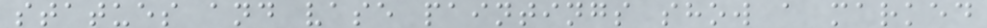statues and vase paintings show a marked
